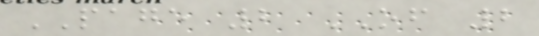PAGE 2 OF 2
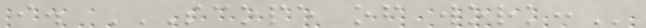i. SCOPE OF WORK:
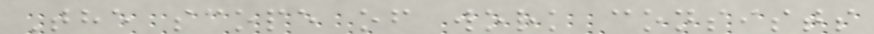The scope of work consists
